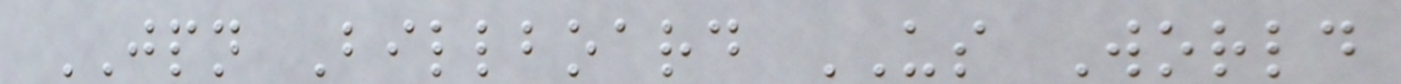JPN Billboard US World
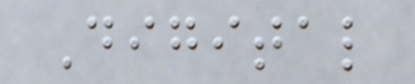Digital
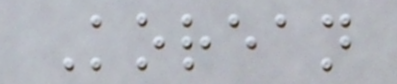Korean
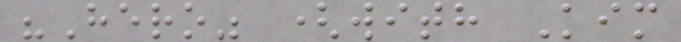"Hero" (with Kim
